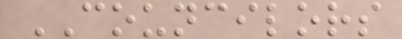COUNCILORS
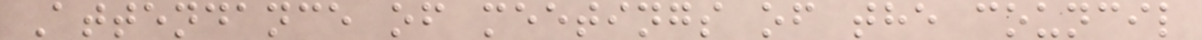Attendance of meetings of the council
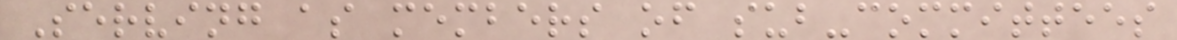Serving as members of sub-committees
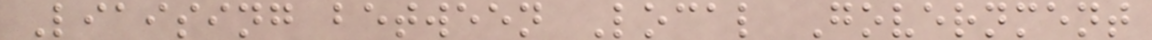Liaising between Local Government
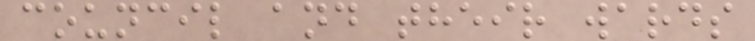council and their wards
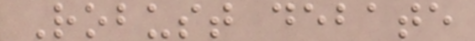Robust debate
